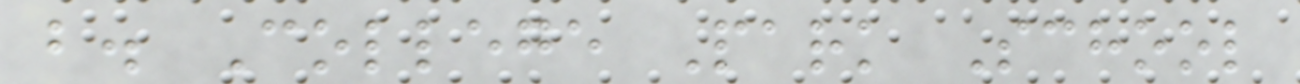b. College Park School
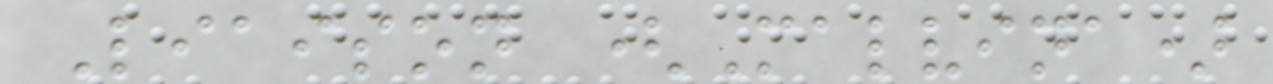Liaison (Malvina)
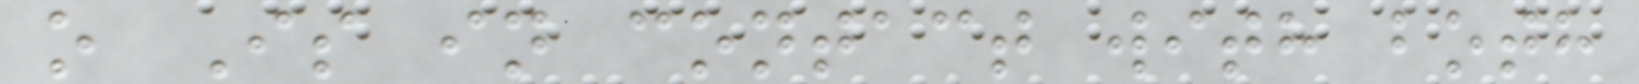o Is in contact with both
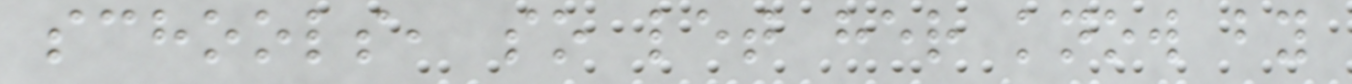schools, so let her know by
